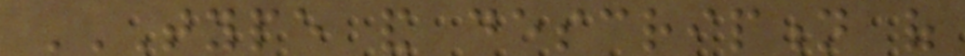TYPE AND DESCRIPTION OF
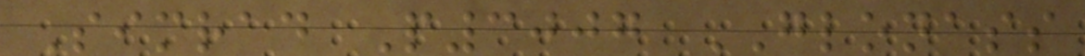Simrad P3007 GLONASS
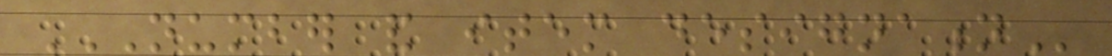NUMBER AND ITEM DESIGNATION
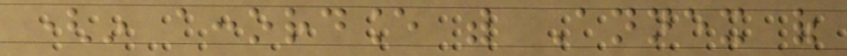(in accordance with Annex of
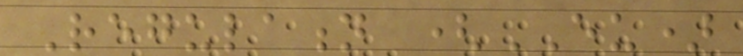Regulation (EU)
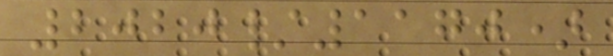2020/1170)
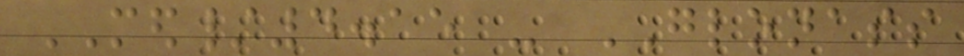MED/4.15 - GLONASS
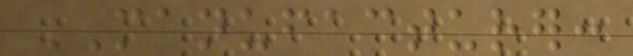MANUFACTURER:
